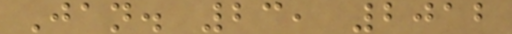Jan. 23, 2012
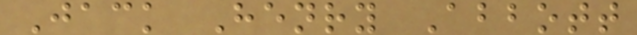Jack Henry Abbott
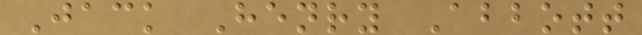Jack Henry Abbott
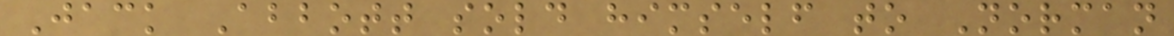Jack Abbott sold himself to Norman
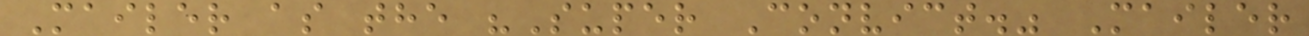Mailer as the "Super Convict." Mailer
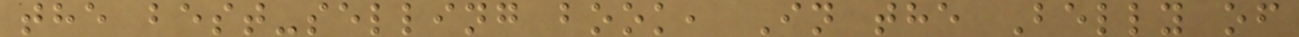the best-selling book, In the Belly of
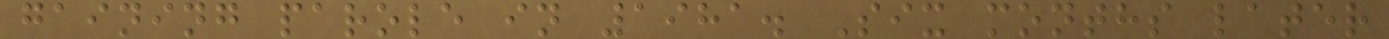gaining parole in 1981. Six months later
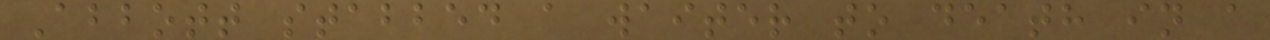Abbott stabbed a waiter to death in a
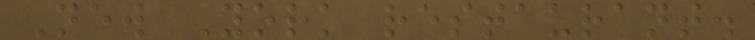New York restaurant.
